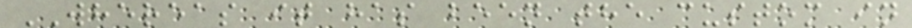WHEREAS it has been the custom in
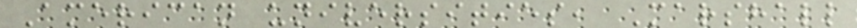American universities, Marshall
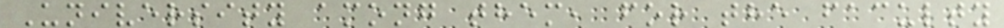University among them, for the faculty
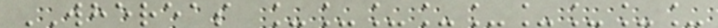WHEREAS _________
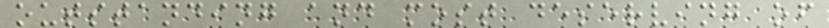outstanding and most deserving of
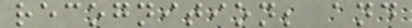recognition; and
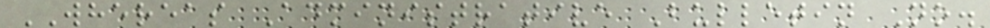WHEREAS Administrative Bulletin No.
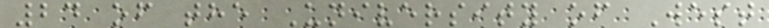24 of the University of West
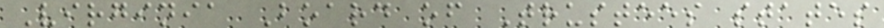Virginia Board of Trustees states
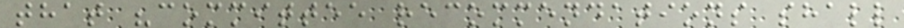that "committee recommendations shall
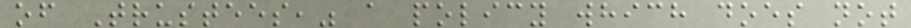of Trustees," a policy which does not
